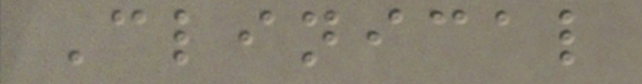Clinical
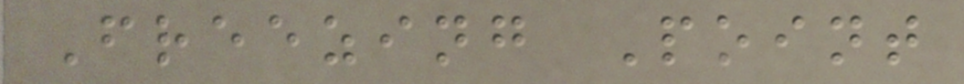Freezing Point
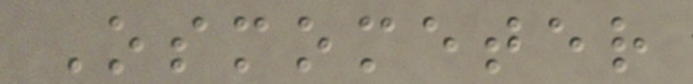Osmometer
